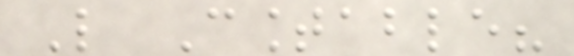Like Countable?
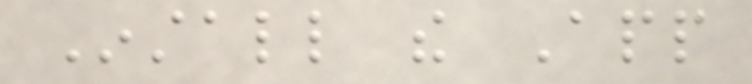Install the App
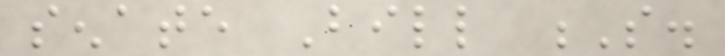senate Bill S.
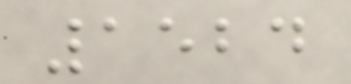1524
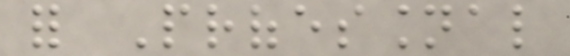for Professional
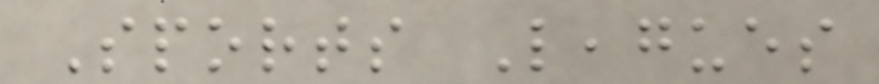Sports Leagues
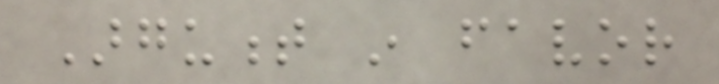Argument in favor
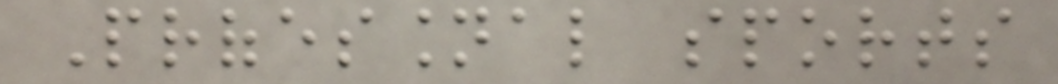Professional sports
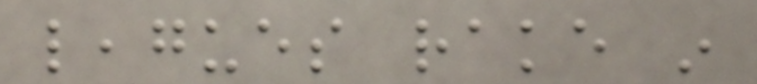leagues rake in
